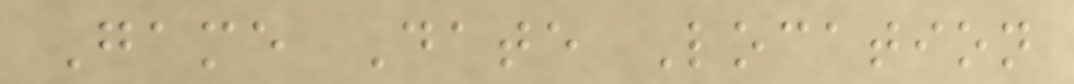Game Date Location
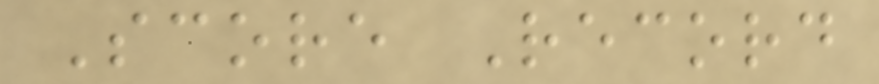Score Record
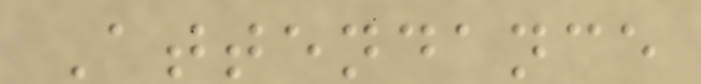Attendance
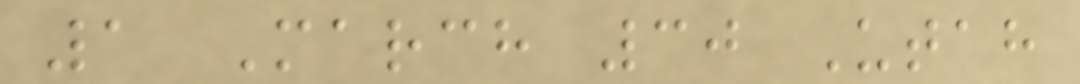1 March 30 Utah
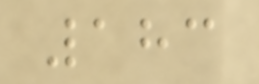183
